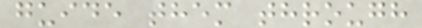guide them through
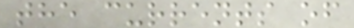the currents of
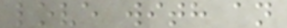love with an
